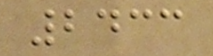2433
